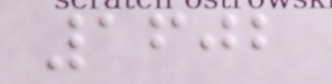1602
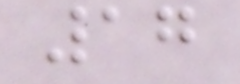17
